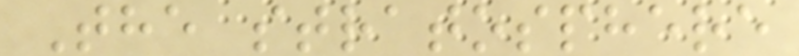The stratosphere
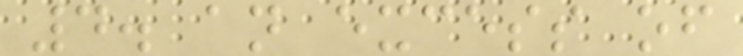4. an excess of
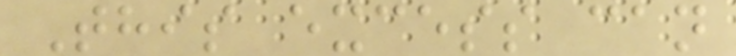This excess can
